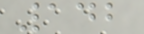142
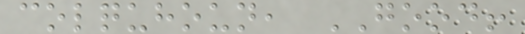colquhoun, GOOD!
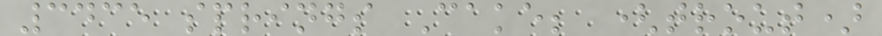3435 springs Cake; (trout)
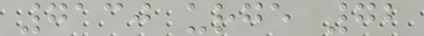7130 urge 72
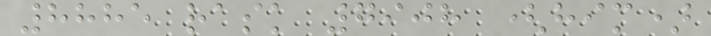8885 rask 7908 (him)
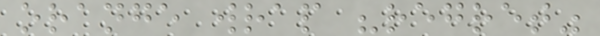orange wrap "regret"
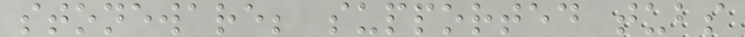stoneware; supported tubs
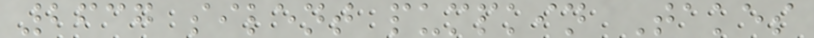2637 silent pumpkin Takes
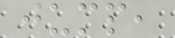jump,
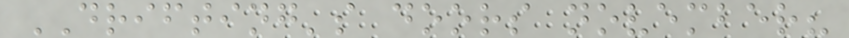DRIFTING's doors november?
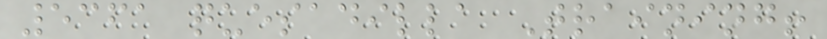5361 quesadilla Training!
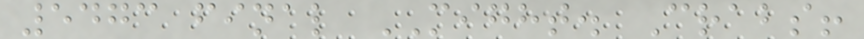5473 final MIGHT. Crabs!
